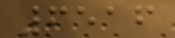6516
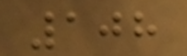108
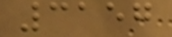3157
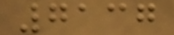7137
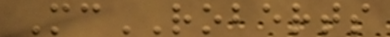McROBERTS
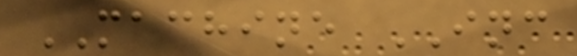MACHINE INC
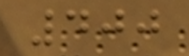400
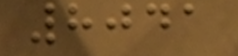8041
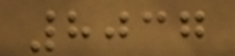8037
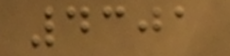4301
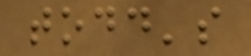todd's
